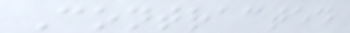Contracted
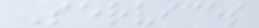Services
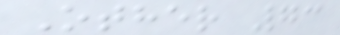Other 73
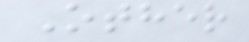Other
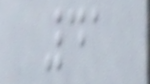41
